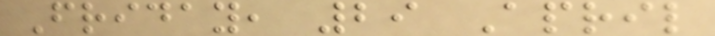Friday, 29 April
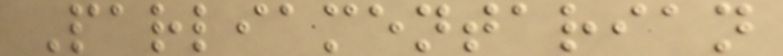Parliamentarian
